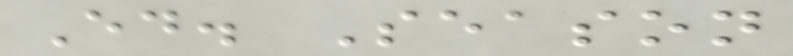Ed. Season
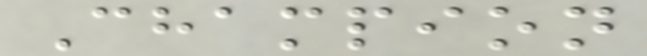Champion
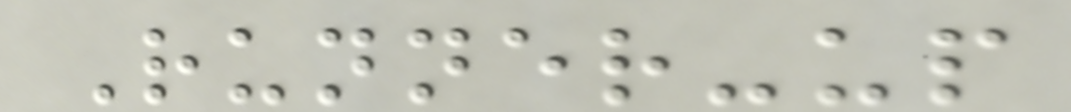Runner-up
